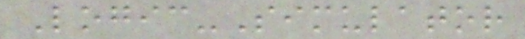Logic-Simulator
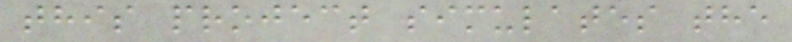this project simulates the
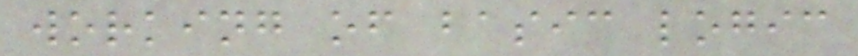working of basic logic
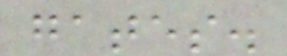gates.
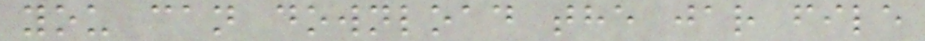you can download the jar file
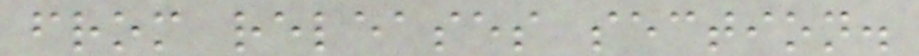from releases section.
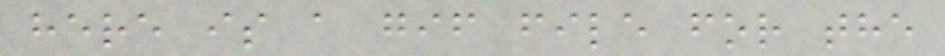here is a gif file for the
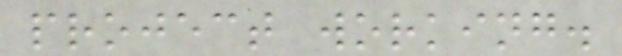project working.
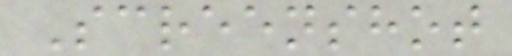Screenshot
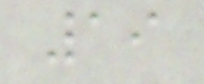19
